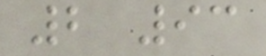2 93
